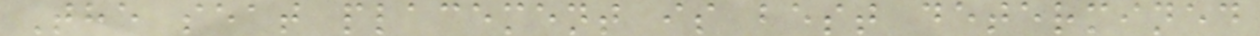The seat placement is best determined
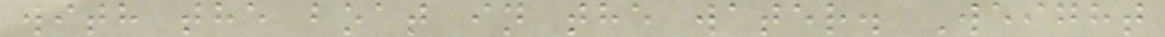with the boat in the water. Weight
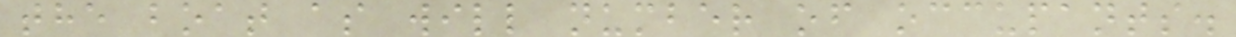the boat as will number of occupants.
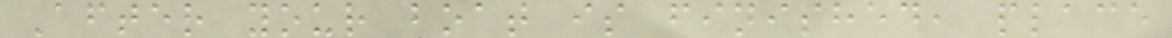After your boat is finished, place
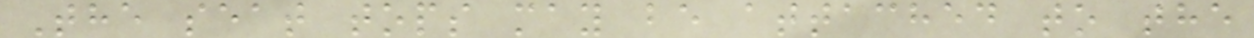The seat tops may be attached to the
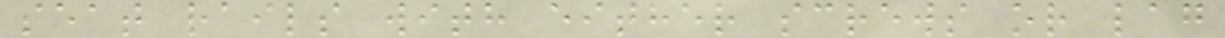seat rails with either screws or lag
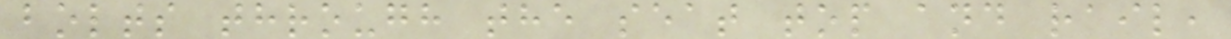bolts through the seat top and rail,
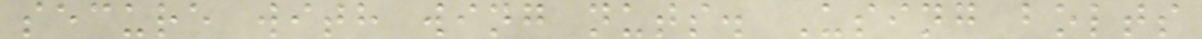secure with wing nuts. Using bolts
